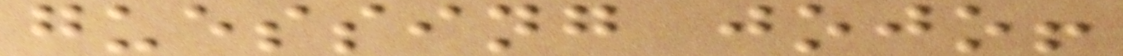guessing jojo!
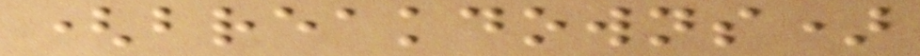(breakdowns)
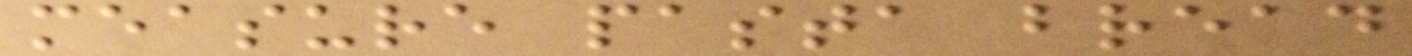measure pasta bread
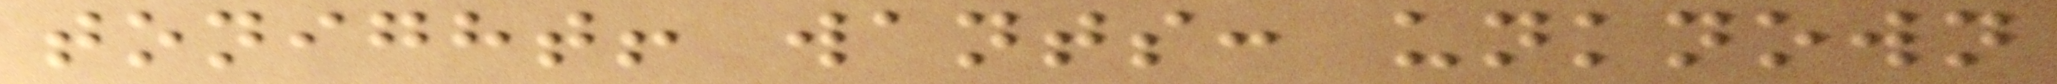tonight! wants: unknown
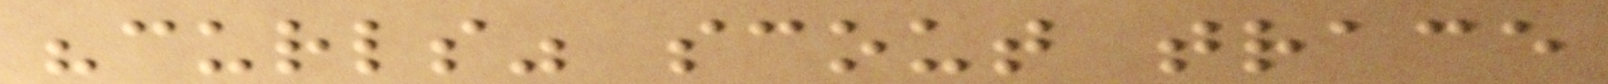"curls" scout trace
